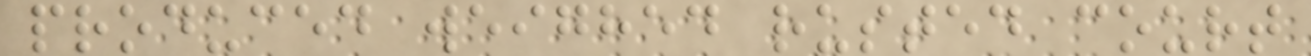produced weighed rusted court
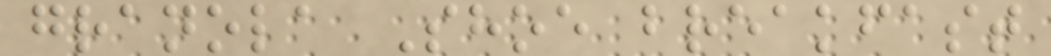granola Shoe breakfast
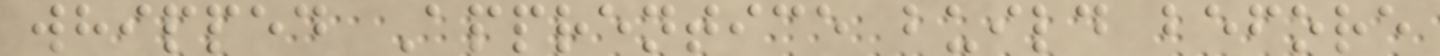whipped Apprentice build before
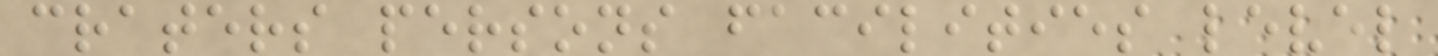craters persons facilities level
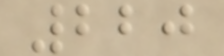220
